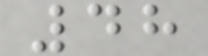48
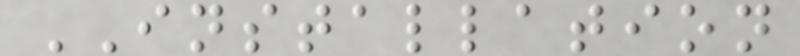INSTALLATION
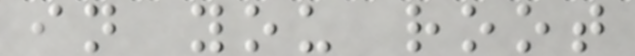in you root
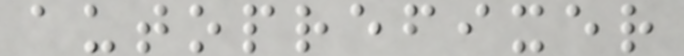autoprefixer
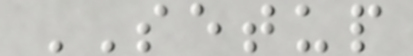SETUP
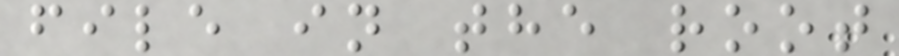file in the root
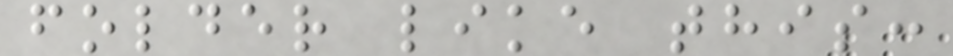folder like this:
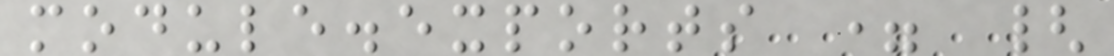module.exports = {
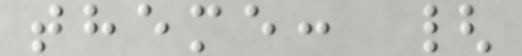theme: {
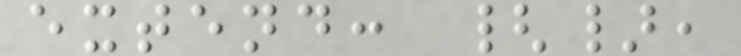extend: {},
